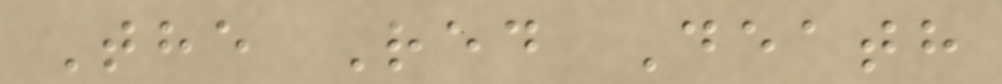The Red Death
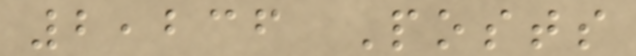2,236 Posts
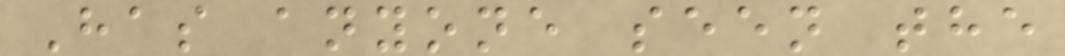Has anyone seen the
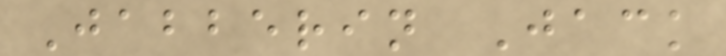Jabberin Jack
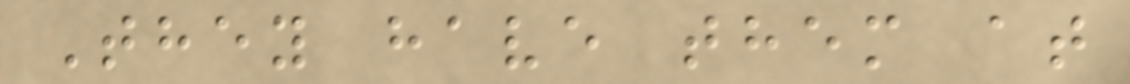They have them at
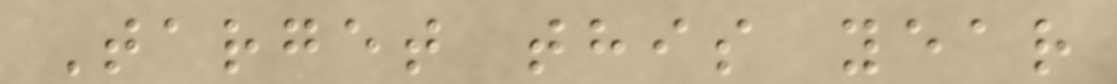Target this year
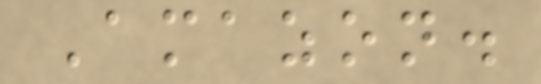Amazon.
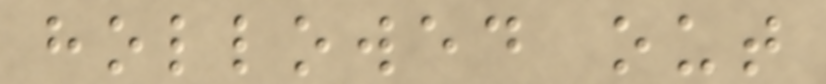hollowed out
